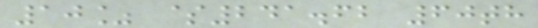10% $241.62 60th
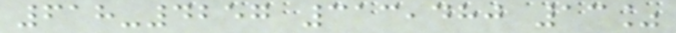618-4257 313,480 13%
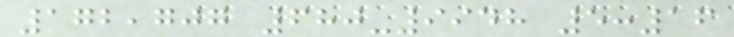172,707 680-9948 5:16
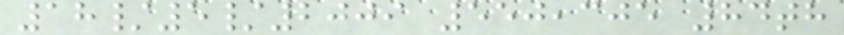18/5/2009 550,305 84th
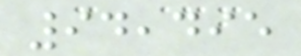94,495
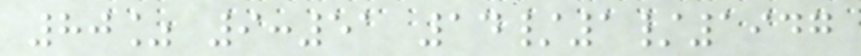80% 9:51 14/1/1947
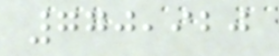770,920
